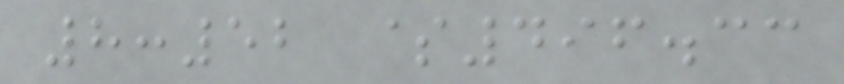8:52 $496.33
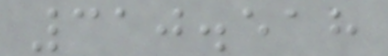310.518
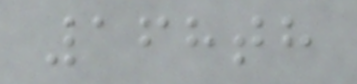168th
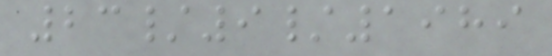23/9/1989
